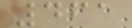461
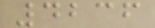4236
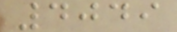4049
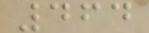464
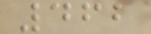462
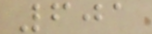601
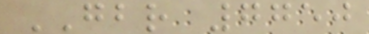GBR 7750
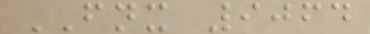FNX 9064
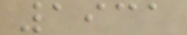1931
